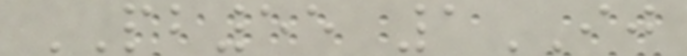PB55 1IJ
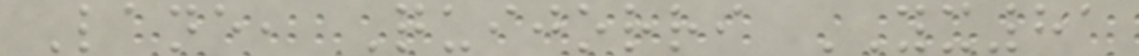Lane, Quijorri YX81
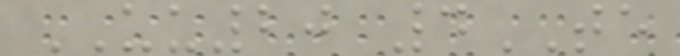UU20 4TE
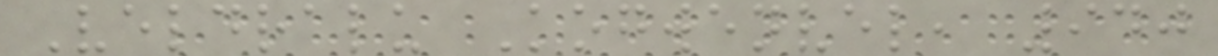Veldralu Kogwenvel, 940
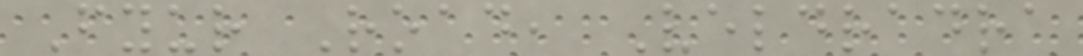Fyur Road, Veldradra
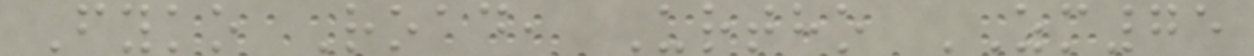Fyko Road, Urtho ZM75
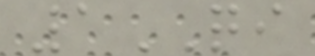1QI
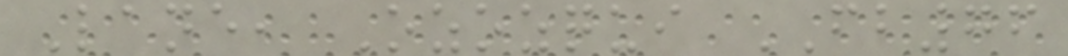Lane, Ozozqui FB76
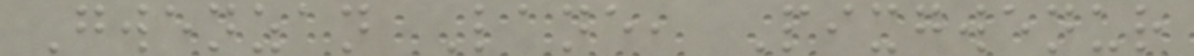Gwenzan Lane, Pixgwenur
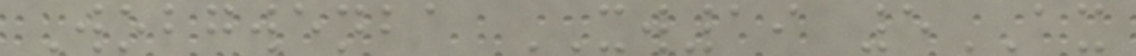Wobgwenba XW19 5AX
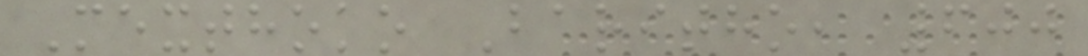Mexthoko Baritho, 600
